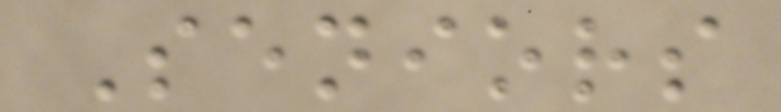Seniors
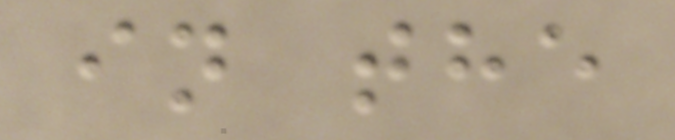in the
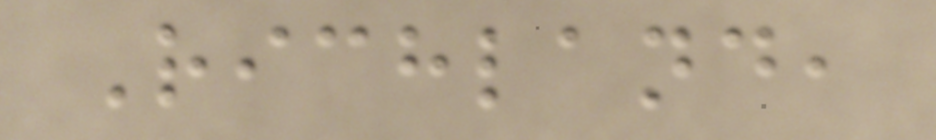Richland,
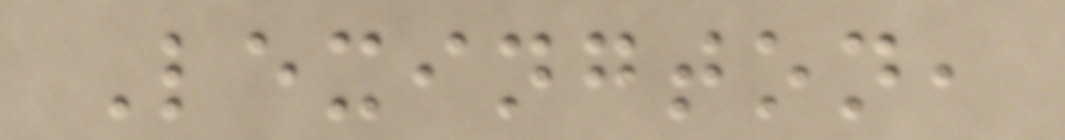Lexington,
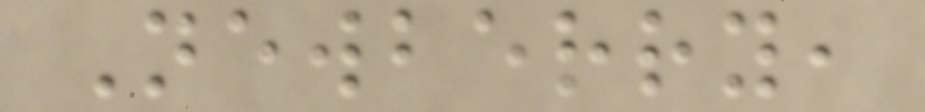Newberry,
